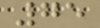75
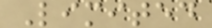Limited
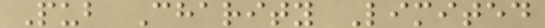Pub Charity Limited
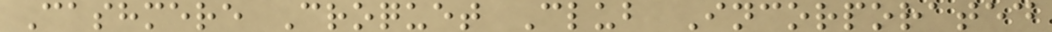Cashmere Croquet Club Incorporated
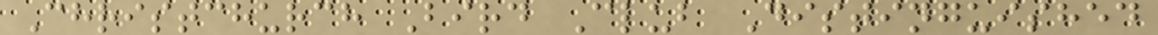Christchurch Bird Club Distinguished
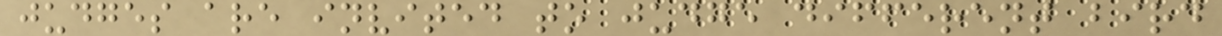judges are invited to judge different bird
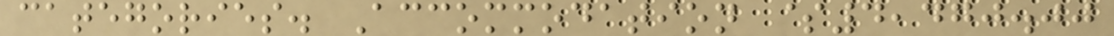categories. Accommodation $4,470.00
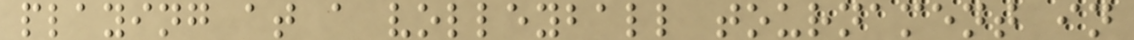playing at a volleyball tournament in
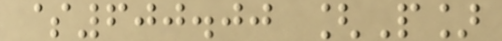$600.00 [P]
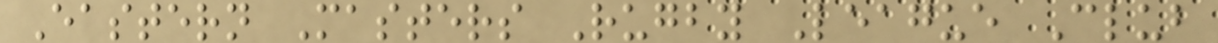Eastern Masters Rugby League Club
